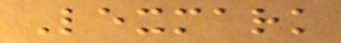Lexmark
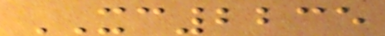XC2235
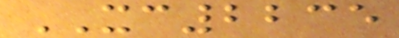XC2235
